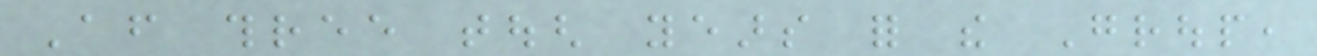After three tough years for the Group,
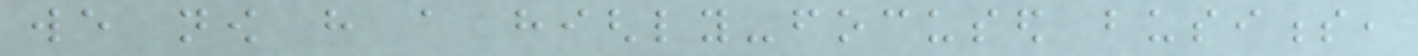we now have a highly-focused business,
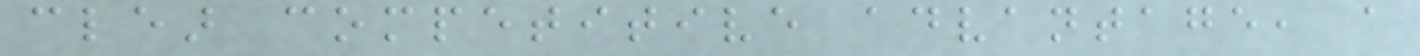clear competitive advantage, a
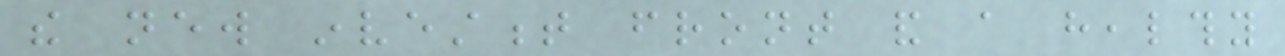the new investment front and a healthy
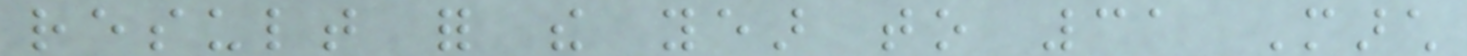result for the year to 31 March
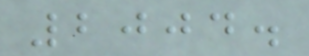2004.
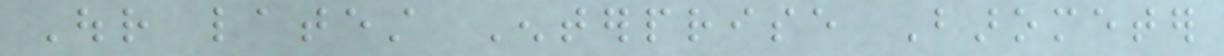Our latest Enterprise Barometer
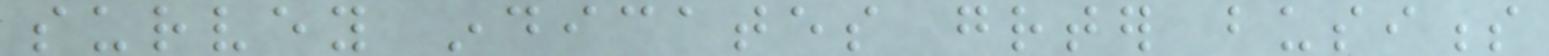survey indicates greater business
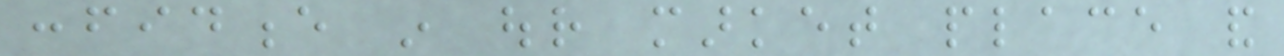confidence in our market place and
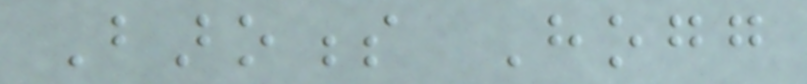Baroness Hogg
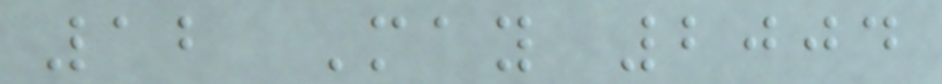12 May 2004
